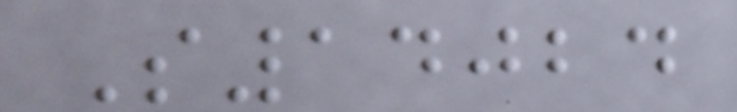S14024
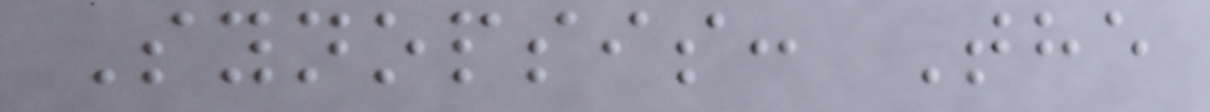Synopsis: The
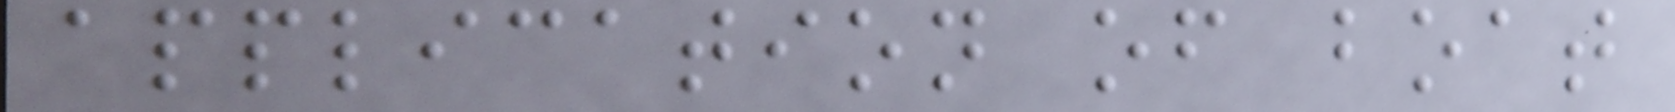application of boat
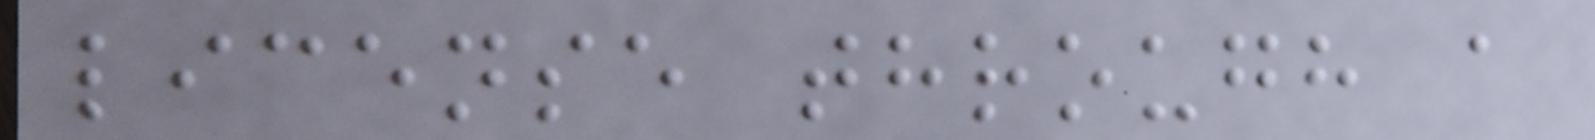license through a
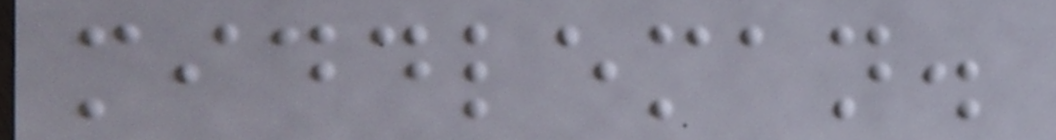middleman.
